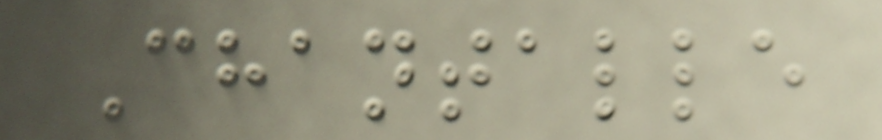Chantalle
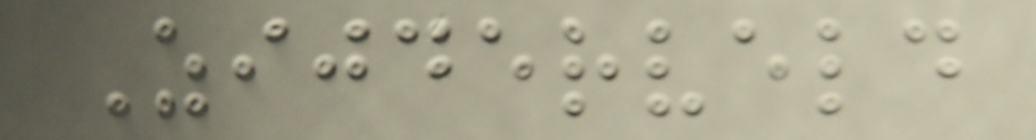Zijderveld
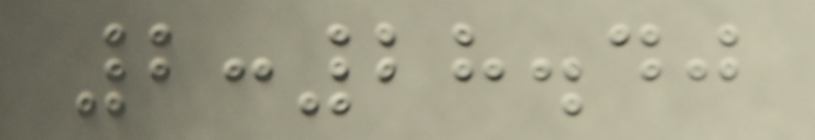2:28.40
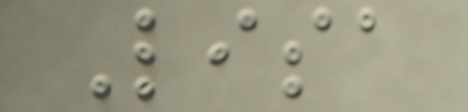Lisa
